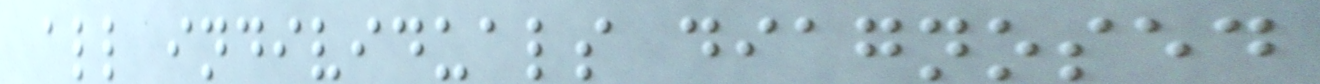all individuals diagnosed
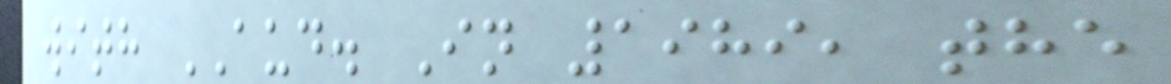with AUD. In 1989, the
